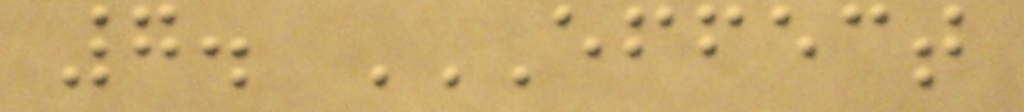7. EFFECT
